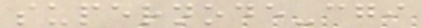supernode-cgi
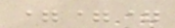===
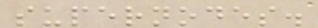supernodes.
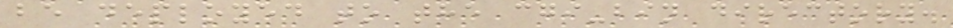be deployed to the cgi-bin directory.
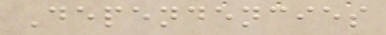Dependencies
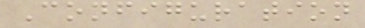Configuration
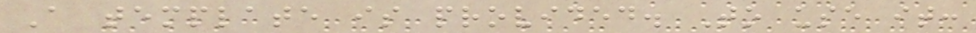A template is provided. To use it:
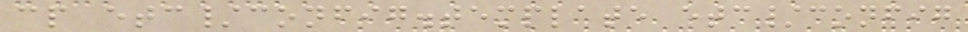cp etc/config.template etc/config
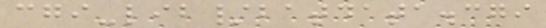cgi-lib/batdata.cgi
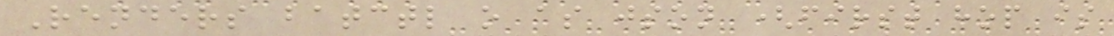Renders batctl o as json (first hop is
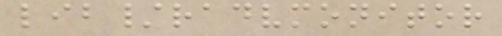lib/radvmonitor
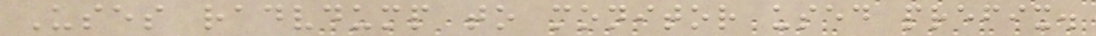Uses radvdump to monitor used prefix.
